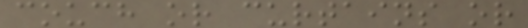couch or curtains or
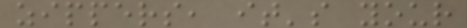zippers, it's your
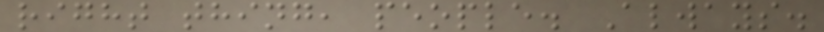right thing, people. Always.
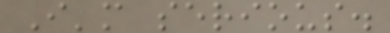I'm serious.
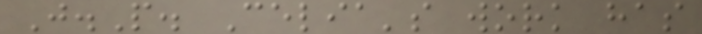J.P. Celia's work has
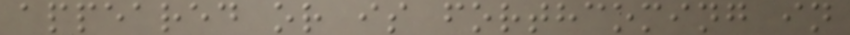appeared or is forthcoming in
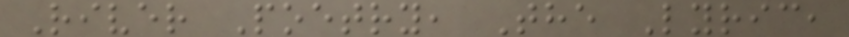River Poetry, The Lyric,
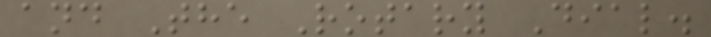and The Rotary Dial.
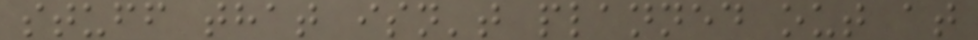stuff that isn't planned out at
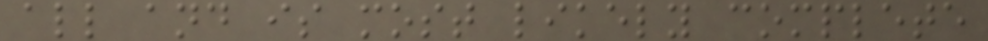all and is most likely complete
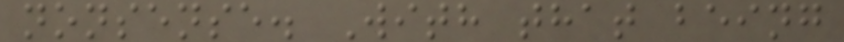nonsense. With that being
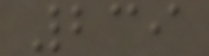239
